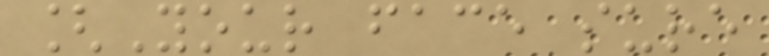[Your face sure
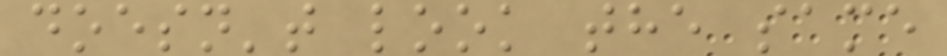doesn't look the same
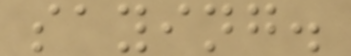saying.
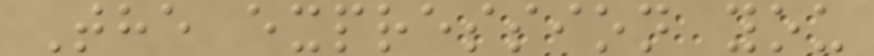The expression you
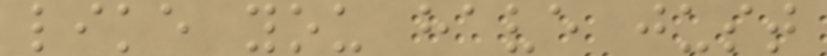like you have just
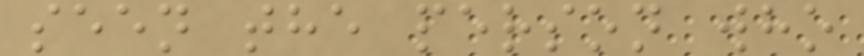seen the person who
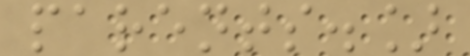parents.]
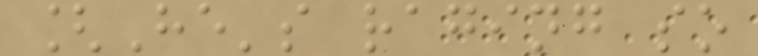[He's raging so
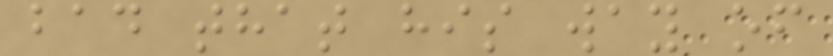bad that his way of
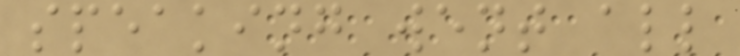speaking went all
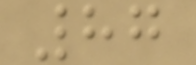87
